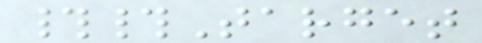##Target
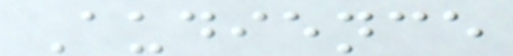Audience
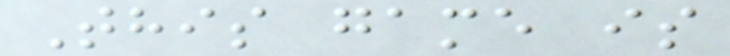This game is
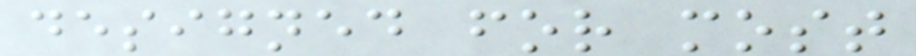designed for most
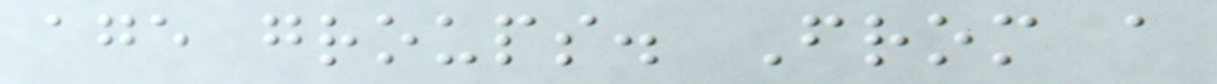age groups. From a
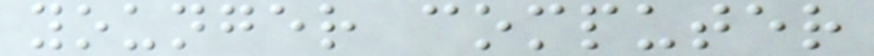younger computer
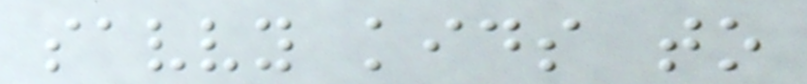savvy kids to
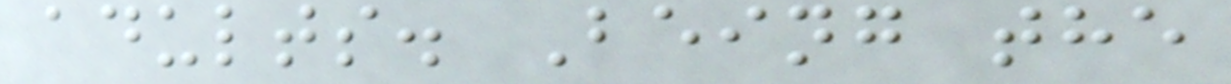adults. Being the
